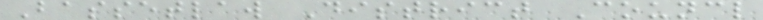Bassetlaw District Councl
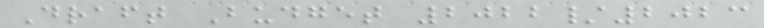Draft Budget 2022/2023
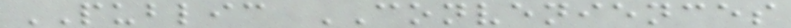PUBLIC CONVENIENCES
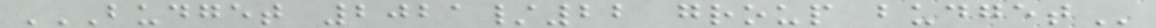BUDGET 2021/22 GROUP BUDGET
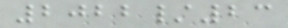2022/23
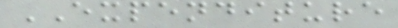EXPENDITURE
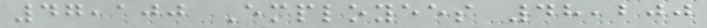47,100 Employees 48,200
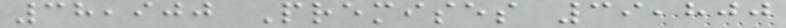38,900 Premises 39,800
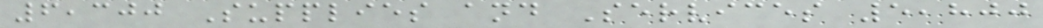6,300 Supplies and Services 5,800
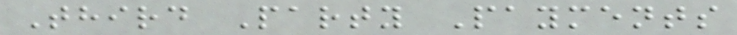Third Party Payments
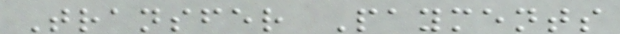Transfer Payments
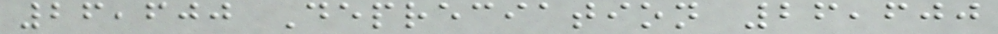26,600 Depreciation 26,600
